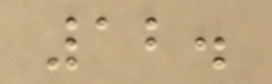12.
